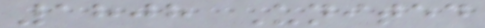1808 United
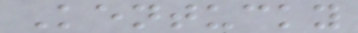Kentucky
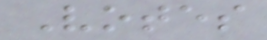Votes
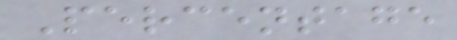Percentage
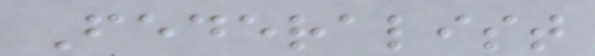Federalist
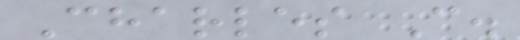Charles C.
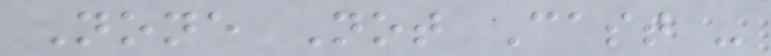None Not Cast -
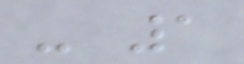- 1
